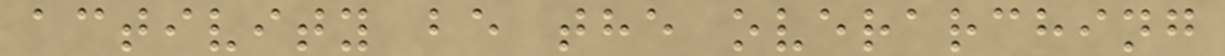activity be the overarching
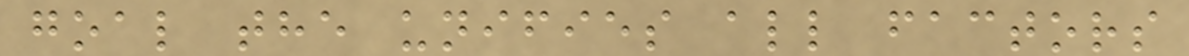goal the unifies all factors
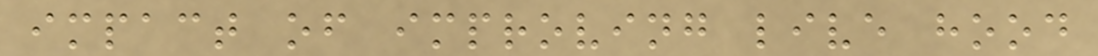impact of improving live hood
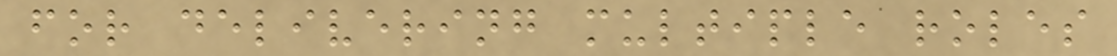for delivering multiple roles
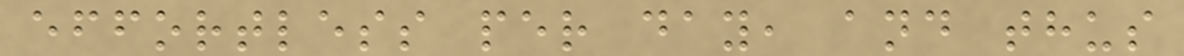effortless per day, and thus
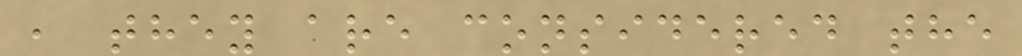, they are considered the
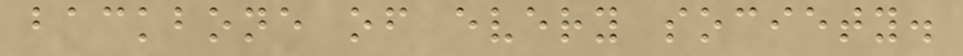backbone of every society.
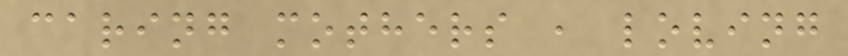caring mothers , loving
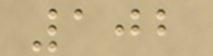102
